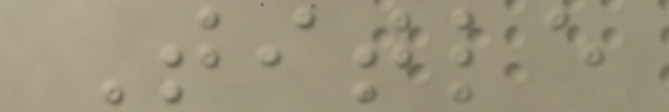Title
